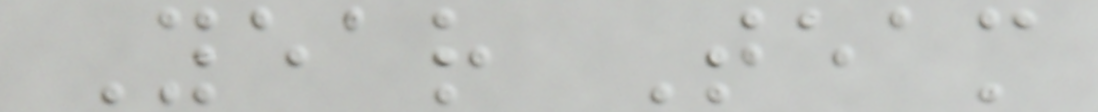Year Team
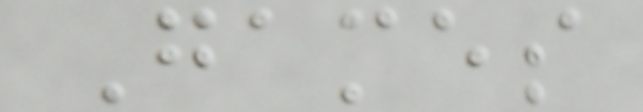Games
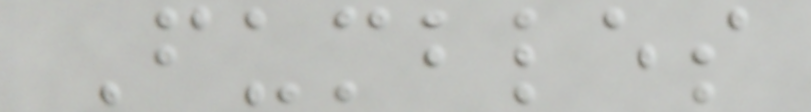Fumbles
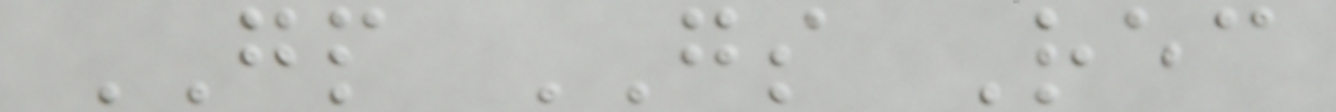GP GS Rec
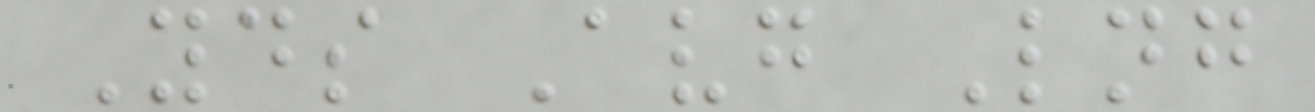Yds Avg Lng
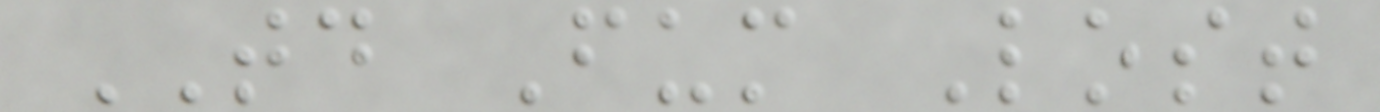TD Fum Lost
